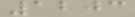1203
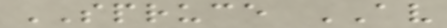SPRUCE AV
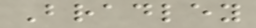Bradley
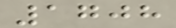1708
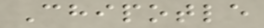Chipotle
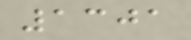1301
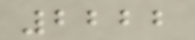2222
